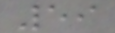59
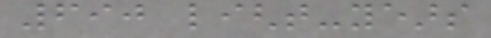690 light-years
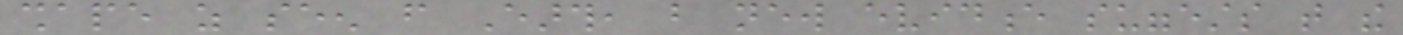shape as seen from Earth, but new evidence suggests that the
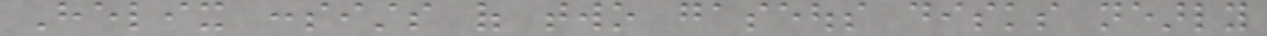Helix consists of two gaseous disks nearly
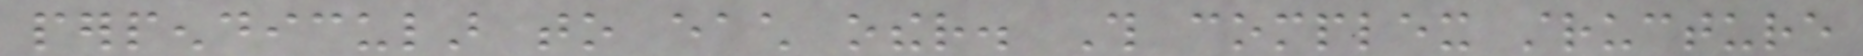perpendicular to each other. This complex structure
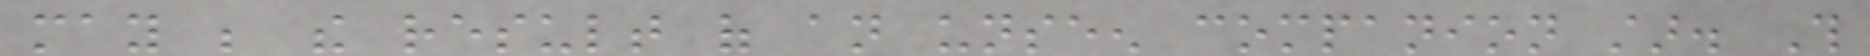may be the result of an unseen companion star. This
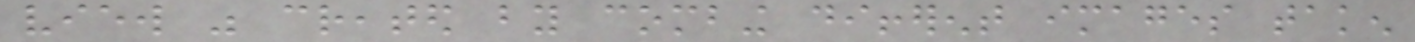view was created by combing different images taken
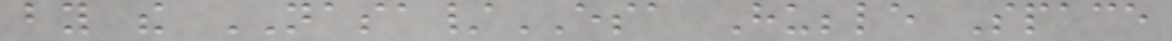by the NASA/ESA Hubble Space
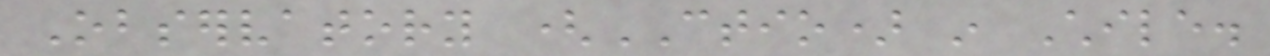Observatory (CTIO) in Chile.
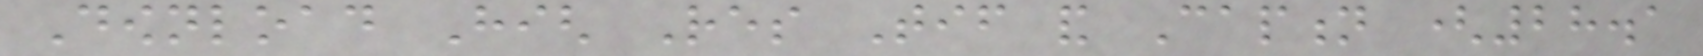Download High Res Tif and Caption (28.1
